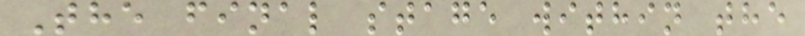The final stage within the
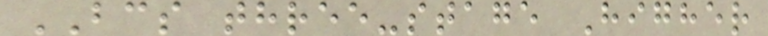BCS three-stage Higher
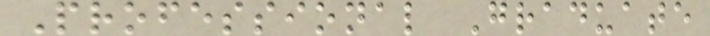Professional Graduate
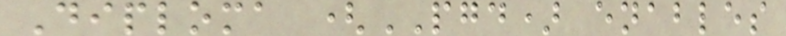Diploma (PGD) enables
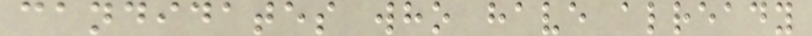candidates who have already
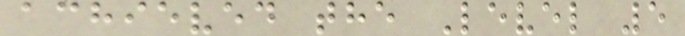achieved the Level 5
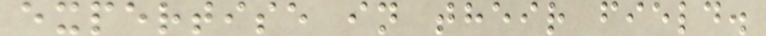expertise in their field.
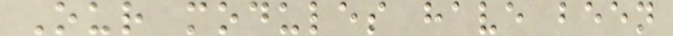Our modules have been
